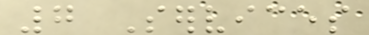7 Services
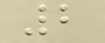2
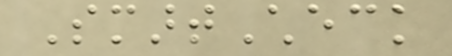SmartCheck
